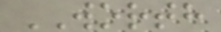WORTH
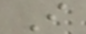I
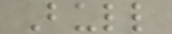Bull
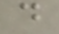d
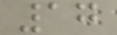17
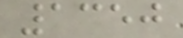1350
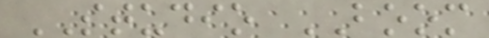STUDIO BOOM
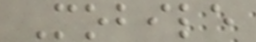Mobile
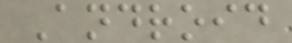Android
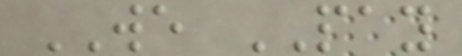WE PAY
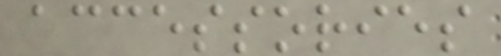accessories
